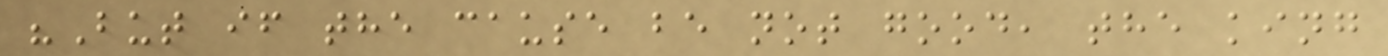"But if the cause be not good, the king
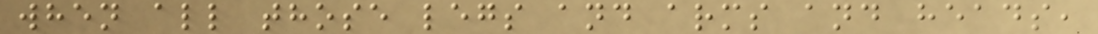when all those legs and arms and heads,
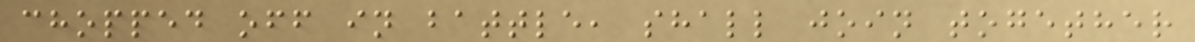chopped off in battle, shall join together
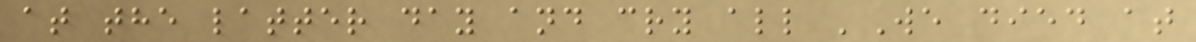at the latter day and cry all 'We died at
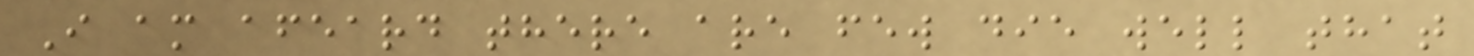I am afeard there are few die well that
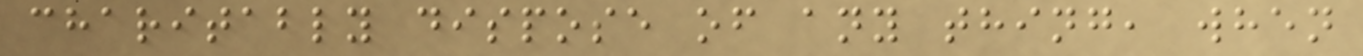charitably dispose of any thing, when
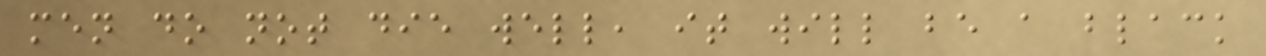men do not die well, it will be a black
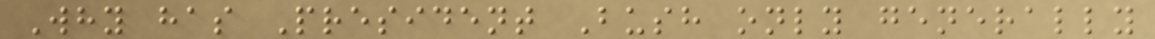Why has President Bush only generally
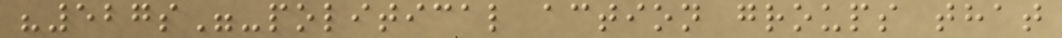"527s"-political action groups that
